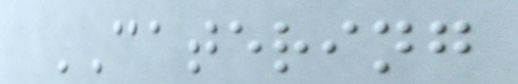CATERING
